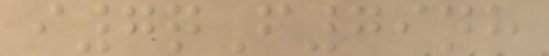i7qF79nh
